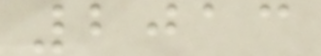2013
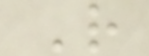R
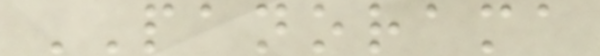PANORAMA
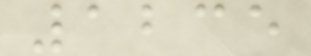1235
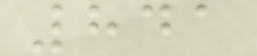841
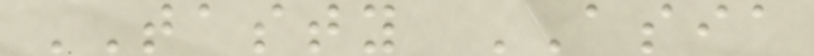TASTY ASIA
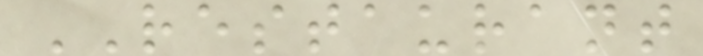RESTAURANT
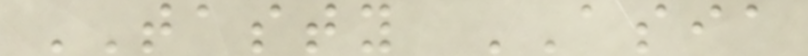TASTY ASIA
